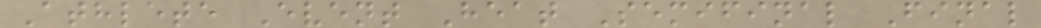Athlete Event Heat Semifinal Final
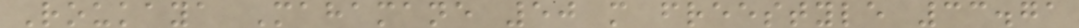Roukaya Mahamane 50 m freestyle 33.71
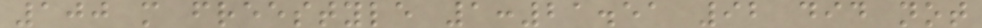100 m freestyle 1:21.51 92 did not
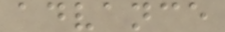advance
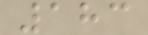183
